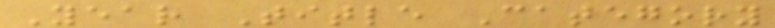Year Title Category
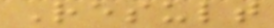Result
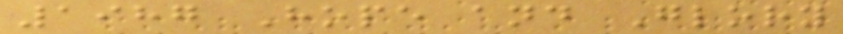1987 Hope and Glory
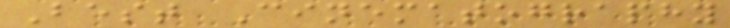Best Cinematography
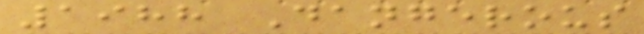1988 Dangerous
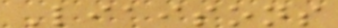Liaisons
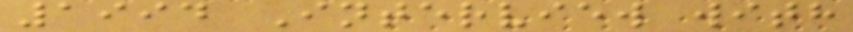1994 Interview with
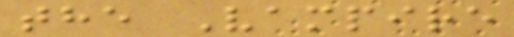the Vampire
